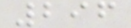296
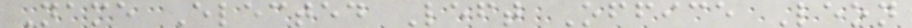Name Elected Left Office Leon
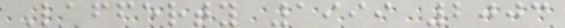Lafferty 1999 2003
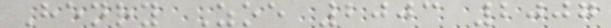Henry Zoe 2003 2007
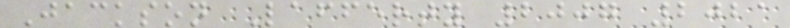Jackson Lafferty 2007 2021
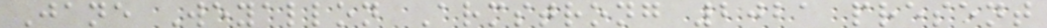Jane Weyallon Armstrong 2021 present
